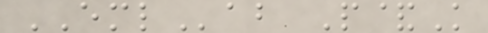EMLab P&K
